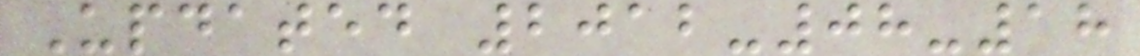Updated 2012-08-18
